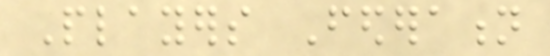Players Federation
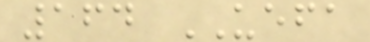164 UEFA
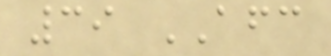39 AFC
